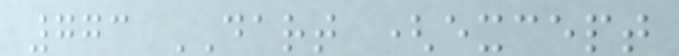773 DART (except
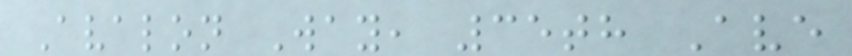Avalon Way, 35th Ave
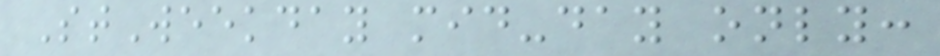StWeekday mid-day only:
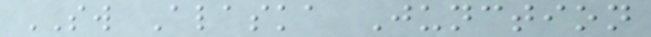SW Alaska Junction
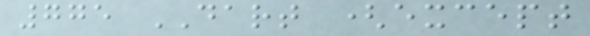775 DART (except
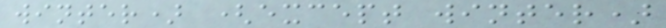winter) (except winter)
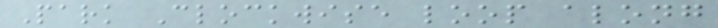Park Clockwise loop along
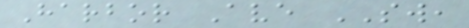Harbor Ave SW,
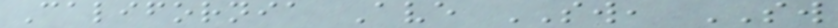California Ave SW, SW
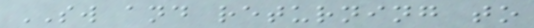SW and returning to
